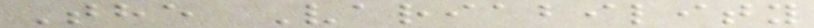The Variability
